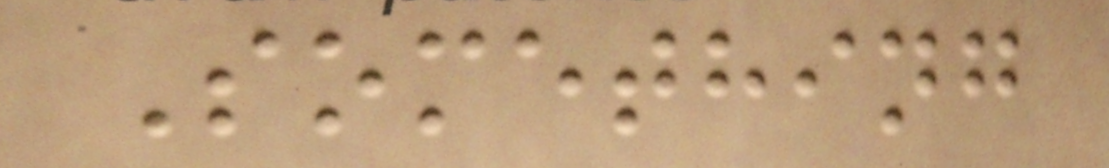Something
